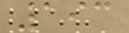193
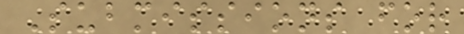Submissions for
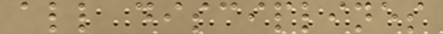all disciplines
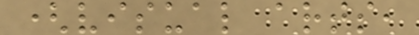(visual arts,
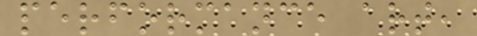performance art,
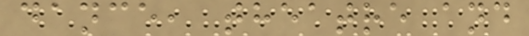dance, theatre and
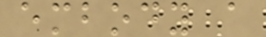embody a
